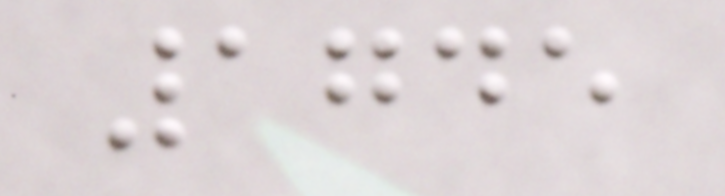1745
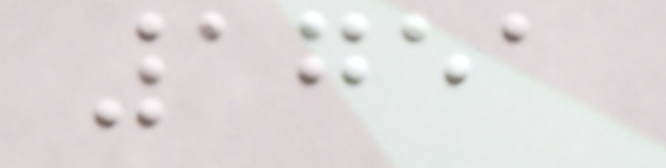1751
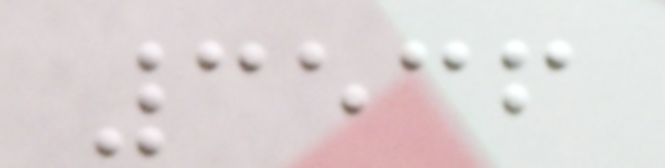3536
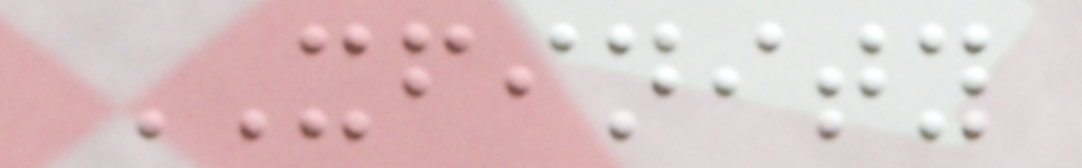XFINITY
